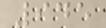945
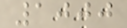1000
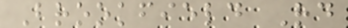Brookfield Rd
